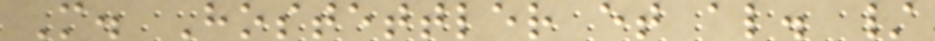M. Hostettler et al. /
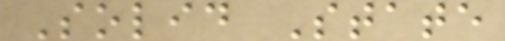Solid State
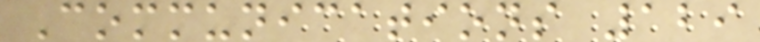Communications 129
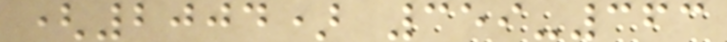(2004) 359-363
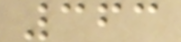363
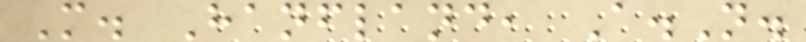M. Hanfland, A.N.
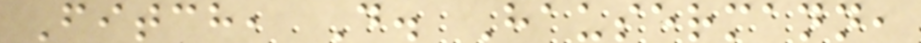Fitch, D. Hausermann,
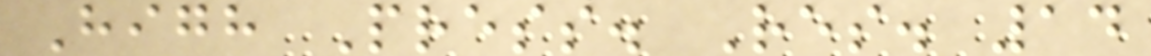High Press. Res. 14
